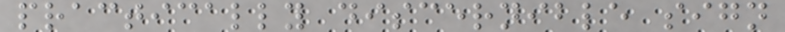practically discernible sign
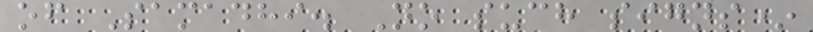of Samadhi. No such signs*
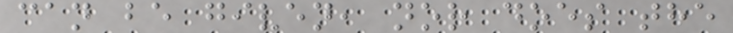can be given, nor does the
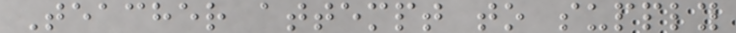Teacher attempt to supply
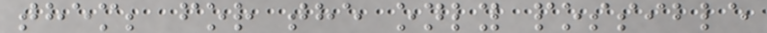them; for the only possible
